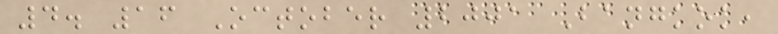4. 16 October 2001 Bangkok,
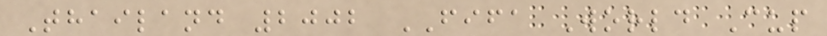Thailand 2002 FIFA World Cup
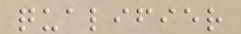qualifier
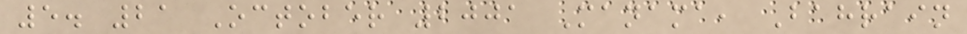5. 21 October 2001 Manama, Bahrain
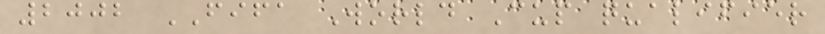2002 FIFA World Cup qualifier
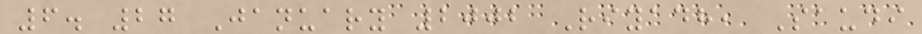6. 27 January 2002 Riyadh, Saudi
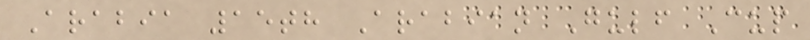Arabia 15th Arabian Gulf Cup
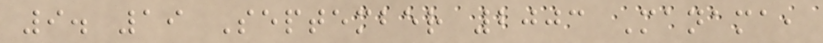9. 19 September 2003 Manama,
